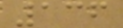136
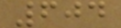604
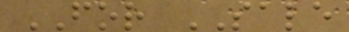FOR SALE
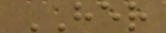HER
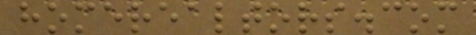homerealtors.com
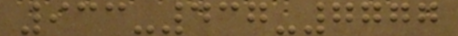933-437-7777
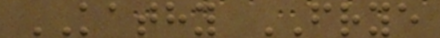KATHY FRYE
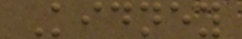Kidney
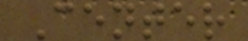Center
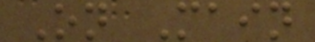On Main
